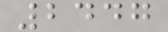2447
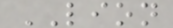LION
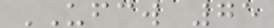UFCW 75
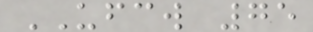UFCW 75
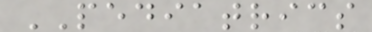PEDIATRICS
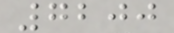7200
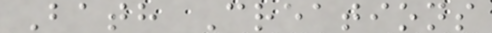Bath Creations
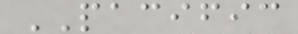PACIFIC
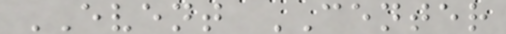EVENT CENTER
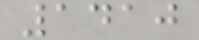1410
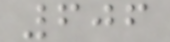606
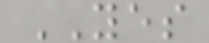YES
